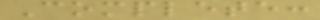Complete:
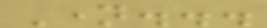Name...
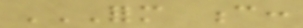FORM C:
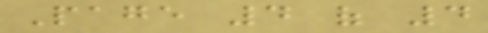Page 4 of 4
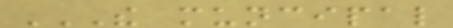THE MUNCIPAL
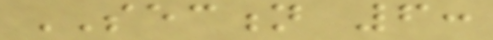SECTION 6:
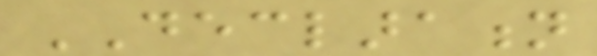DECLARATION
